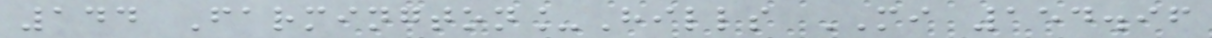144 Farmington_Hills MI 154.96
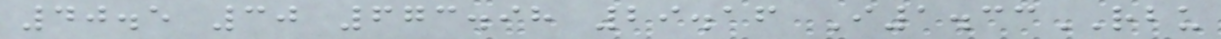40.5 30 673.98 29.16 I1.33RBU
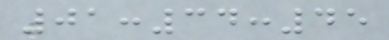01:34:45
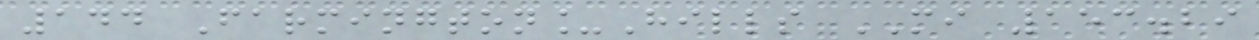144 Farmington_Hills MI 153.29
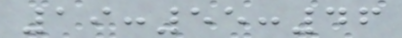19:55:46
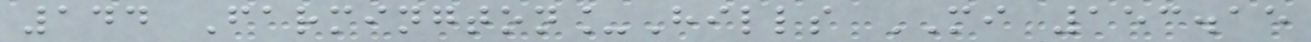144 Farmington_Hills MI 153.15
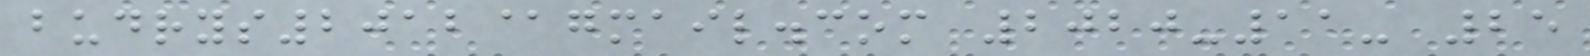budrys2012@gmail.com 2020-11- 25
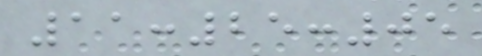11:25:05
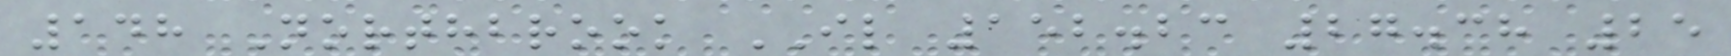148 Northbrook IL 152.23 27.38 25
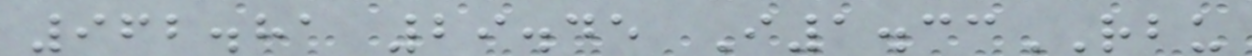962.81 29.45 I1.33RBU
